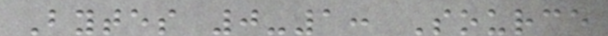Bytes 0-1: Source
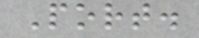Port.
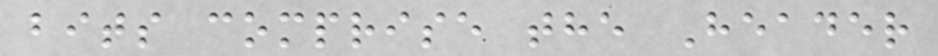bits comprise the Header
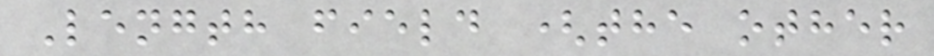Length field (the other
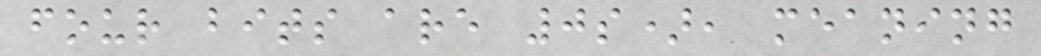four bits are 0s), meaning
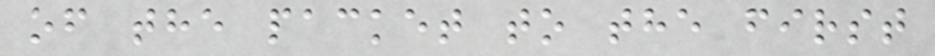of the packet to the first
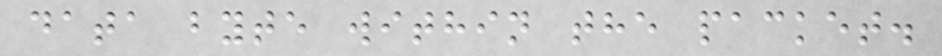data byte within the packet.
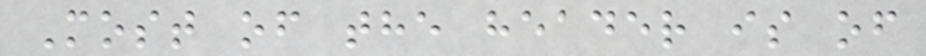Most of the header is of
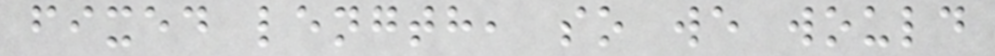fixed length, so we would
